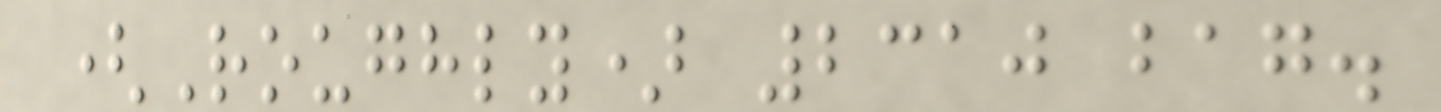(Roughly) 2310 bag.
